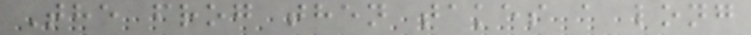The frog then takes a long
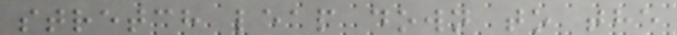stretch leap down to the
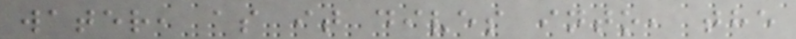water, as it dives into, the
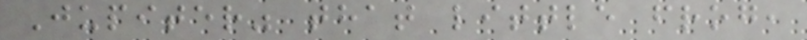Jupiter" that little frog,
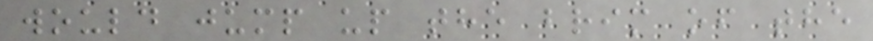would jump up the brim of the
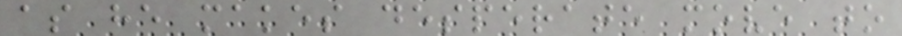as he makes desperate move to
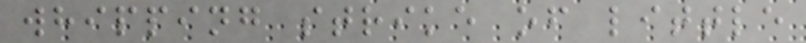whipping strike of little
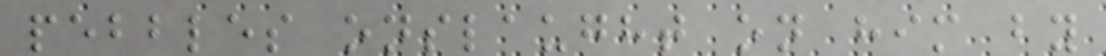pebbles onslaught on him by
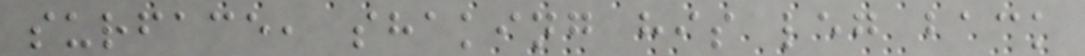surface, shaking his leg back
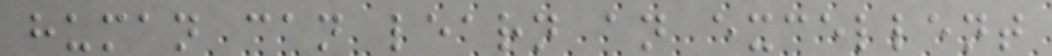human can learn an excellent
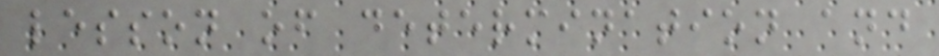lesson of determination and
